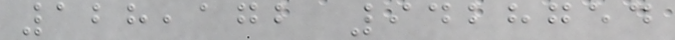128,172 9428754
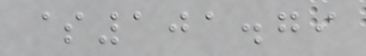$101.79
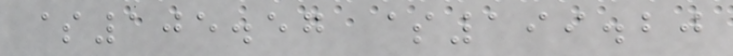$105.57 $199.20
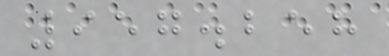957.258
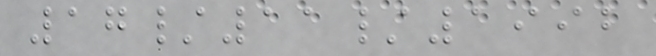17/11/1992
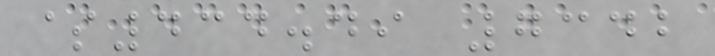$434.49 7342
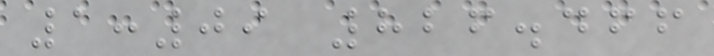1:09 826.466
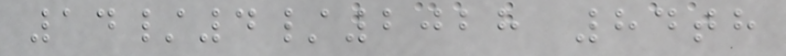14/4/2028 84th
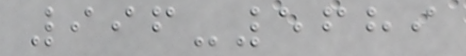996-5689
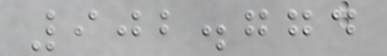902.774
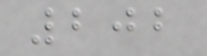202
